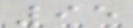95
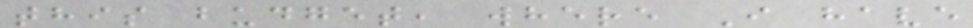this budget, where I have
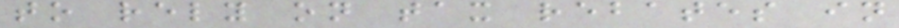to rely on tax rebates in
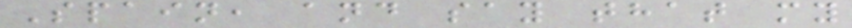Spain, and say that my
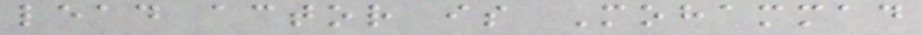lead actor is Mohammad
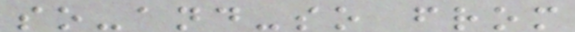so-and-so from
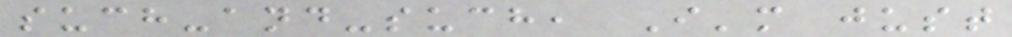such-and-such, I'm just
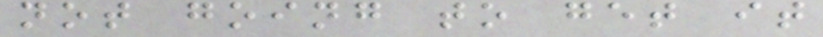not going to get it
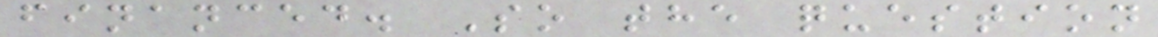financed. So the question
